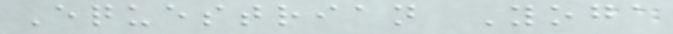Equestrian Yoga
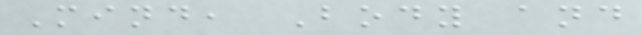Mind, Body and
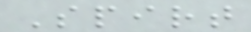Spirt
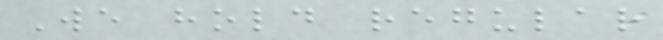We hold regular
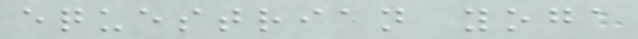equestrian yoga
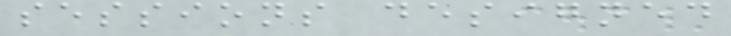sessions designed
